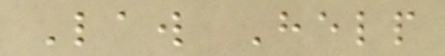Law Help
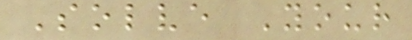Solve Your
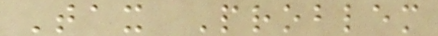Tax Problem
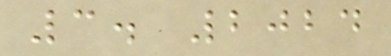3. 2024
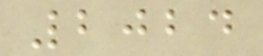2024
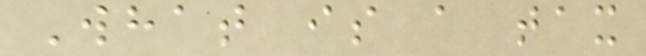What is a tax
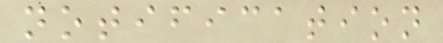notification
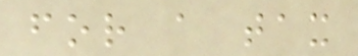for a tax
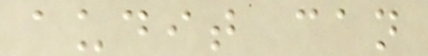audit can
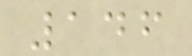146
